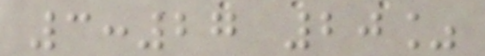3:27 20%
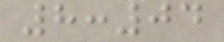8:04
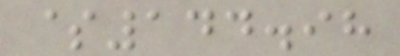$144.98
